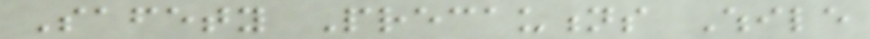Safety Precautions While
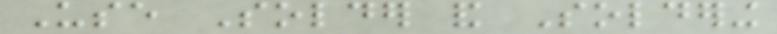Use Solder and Soldering
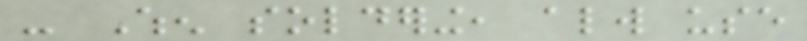- When soldering, always use
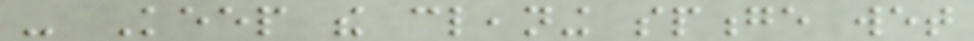- Keep the cleaning sponge wet
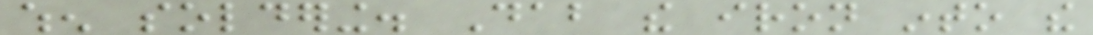when soldering. Dab the iron into the
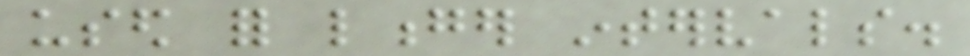used for longer intervals.
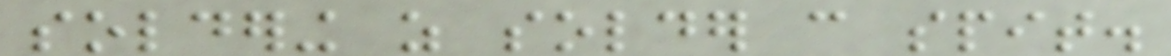soldering as solder can spit.
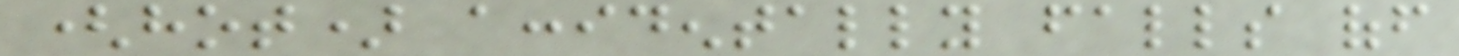(hot) accidentally falls off
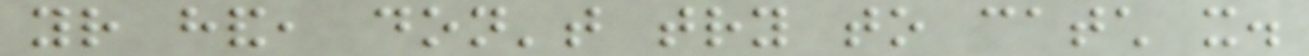your hand, don't try to catch it.
